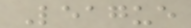League
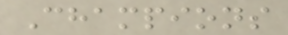Champions
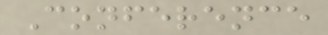Conference
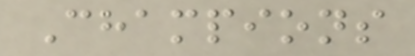Champions
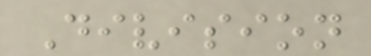Division
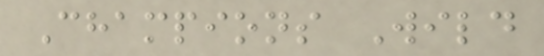Champions Wild
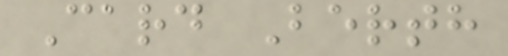Card Berth
